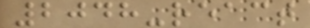2048-react
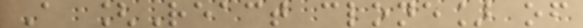A [React clone] of
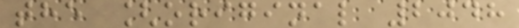the [original 2048
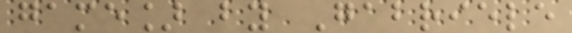game] by Gabriele
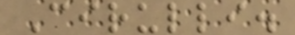Cirulli.
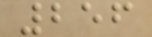256
